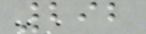292
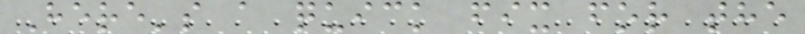Here's a quick fix for the
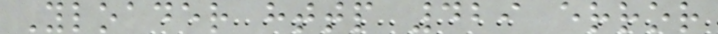Yloader http 429 error
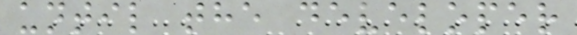until the developer
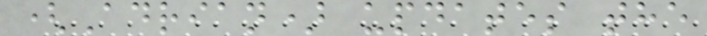(Adrian) updates the
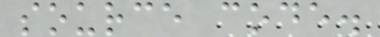source code.
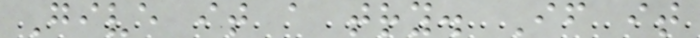Give it a try. If it
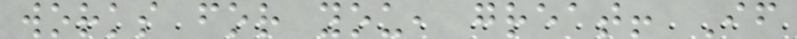works for you, great! If
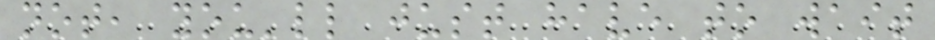not, you'll just have to wait
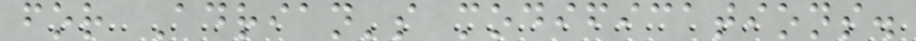for Adrian's modifications.
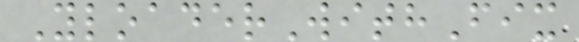YloaderWithFix
